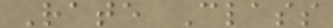Rate Class
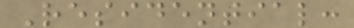Residential:
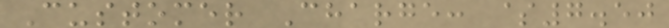Customer Charge: $7.50
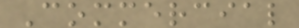Commercial
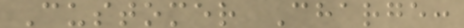Customer Charge:
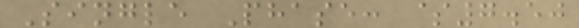Single Phase: $7.50
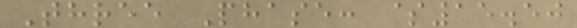Three Phase: $15.50
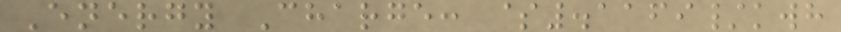Energy Charge: $.1169/kwh
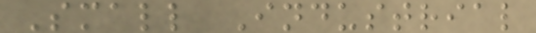Small Industrial
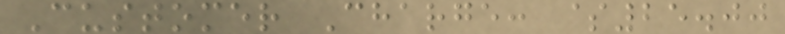Customer Charge: $25.00
